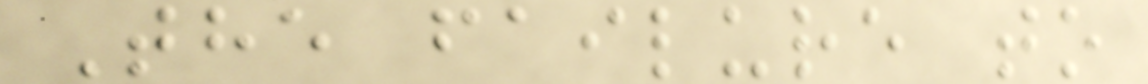The failure to
